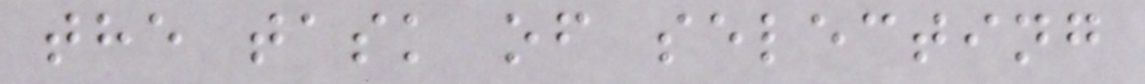the task of selecting
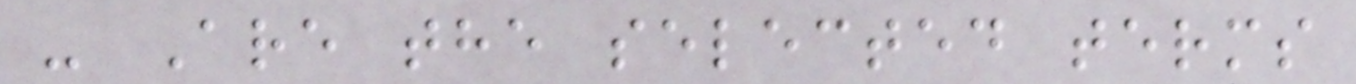- Are the selected terms
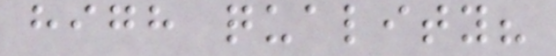high quality?
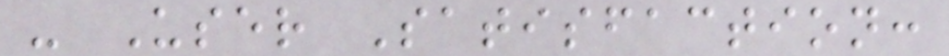- User Satisfaction:
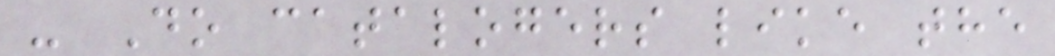- Do catalogers like the
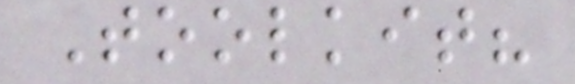Toolkit?
